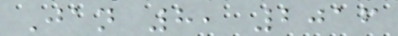Jan 8, 2016
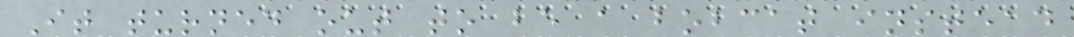It turned out to be a bobcat instead
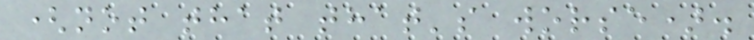(not that that's worse).
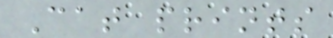Cat prints
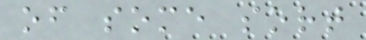of some sort
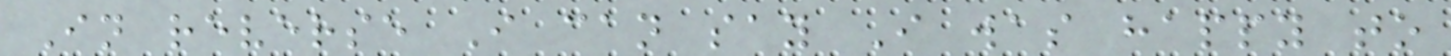In reverse I can say I was happy to
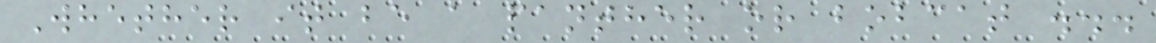Whether it be a panther or bobcat ...
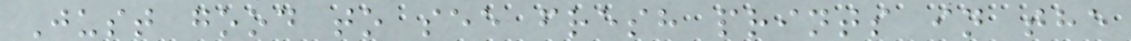Just good to see fresh prints in the
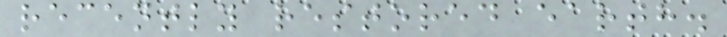recently restored earth.
